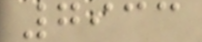7933
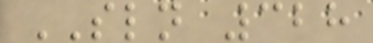SLN 328
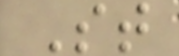St
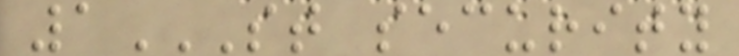1ST SECURITY
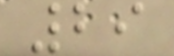29
